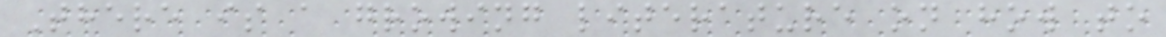There is a growing literature on how to
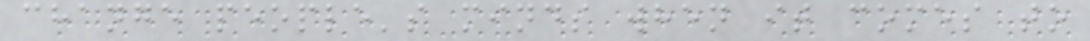change people's minds when it comes to
